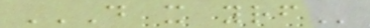DO IT YOURSELF
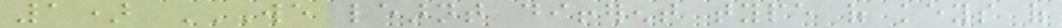1) WE LEARNT DIFFERENT TYPE OF KEYS OF
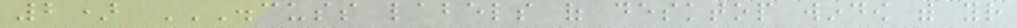2) DISCUSS LABELS OF DESKTOP WINDOW WITH YOUR
